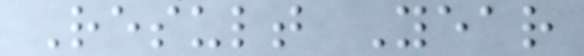Result Year
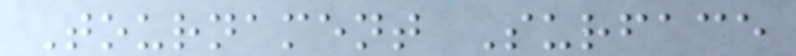Tournament Surface
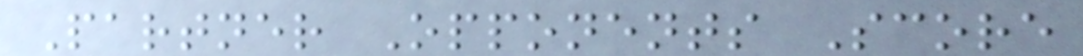Partner Opponents Score
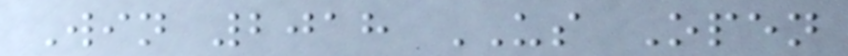Win 2018 US Open
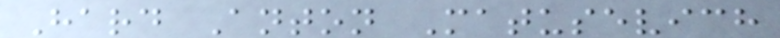Hard Anton Matusevich
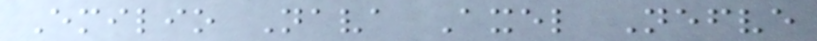Emilio Nava Axel Nefve
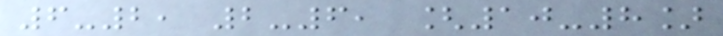6-2, 2-6, [10-8]
